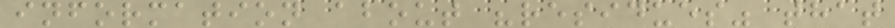information about "residues" that
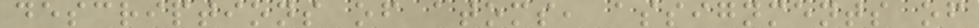descriptions of atoms, assignments of
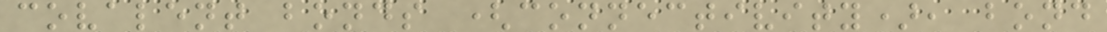covalent bonds (connectivity), bond
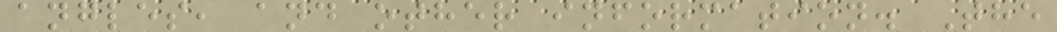angles, and other information. The
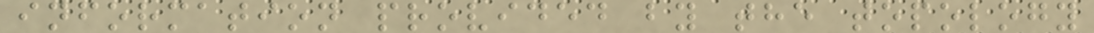information provided by the topology
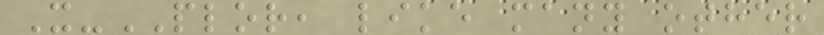X-PLOR, like many other
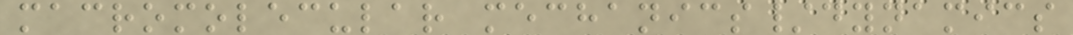macromolecular mechanics/dynamics
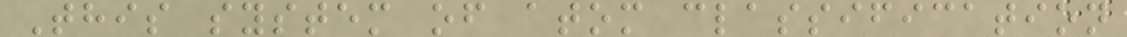This system of atom classification
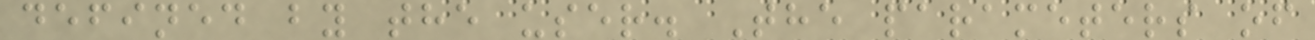defined by the user. The parameters of
